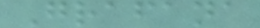Grafana
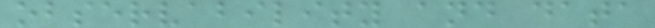observability and data
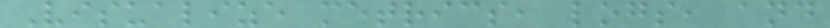Visualize metrics, logs, and
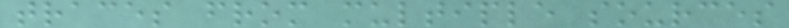traces from multiple sources
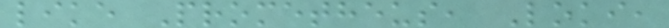like Prometheus, Loki,
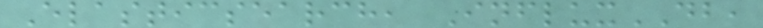Elasticsearch, InfluxDB,
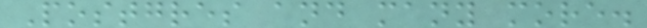Postgres and many more.
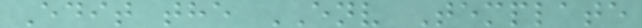Edit the ENV Template
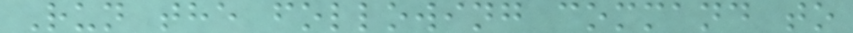Run the following command to
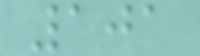101
